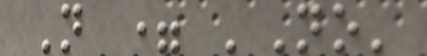N = 'No'
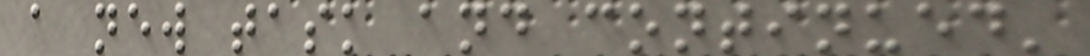a new task and continued'
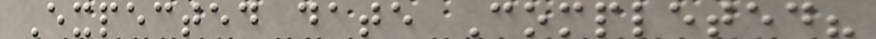Expected date Completed?
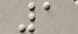1
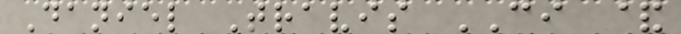Daniel Travis CI &
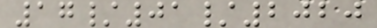17/01/2020
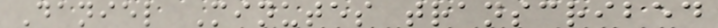Daniel Minutes transcribed
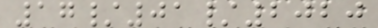17/01/2020
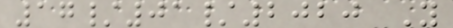17/01/2020 Y
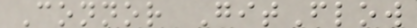Connor GitFlow
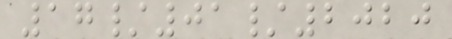17/01/2020
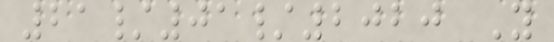21/01/2020 Y
